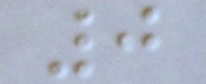0
